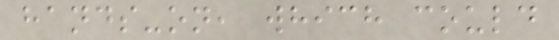hands-on, which could
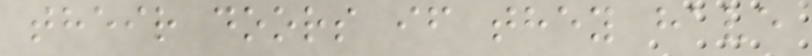their doors if they have
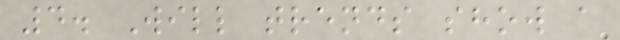4. Will trends show a
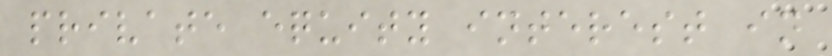private equity interest in
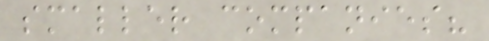smaller companies?
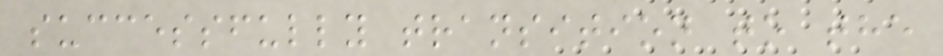successfully transition to the
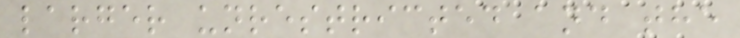larger unrestricted and the
